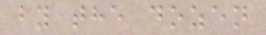by the dozen
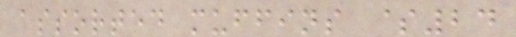assorted muffins $24
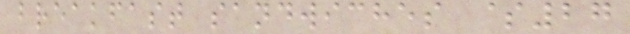breakfast sandwiches $27
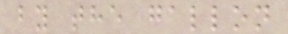by the gallon
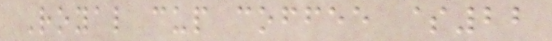Royal cup coffee $22
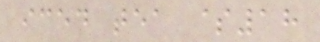iced tea $18
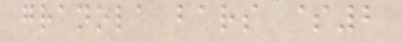granola bars $2
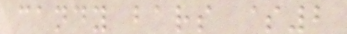candy bars $2
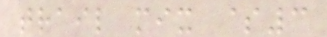trail mix $3
